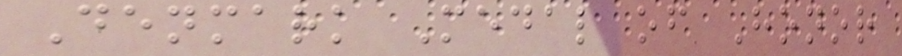Denmark Medal of Honor
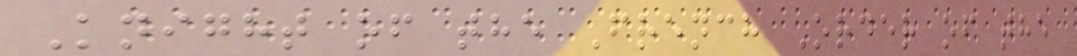Knight of the French Order of the
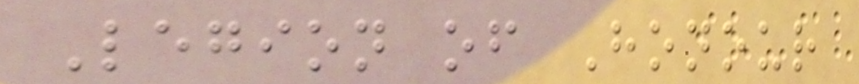Legion of Honour
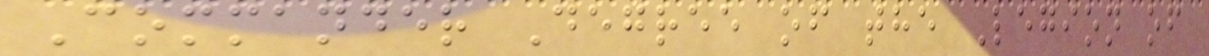Commander Degree of the Legion of
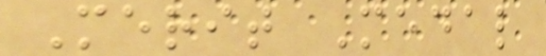Merit Medal
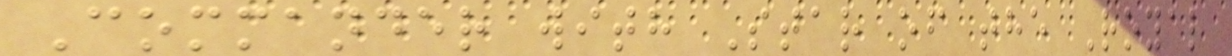Commander with Star of the Royal
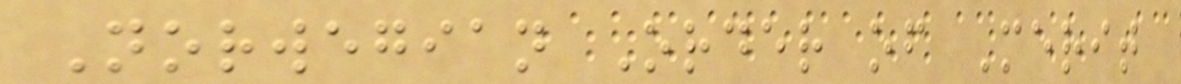Norwegian Order of Merit
